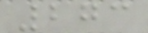273
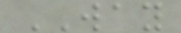WAY
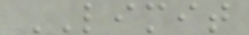LIMIT
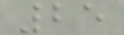25
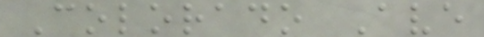Colorado Ave
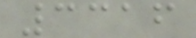3316
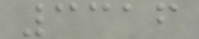3316
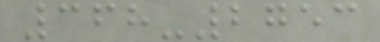368-2753
